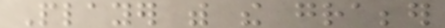Player with the grabber
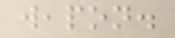weapon.
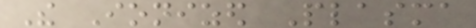The Ionized Plasma
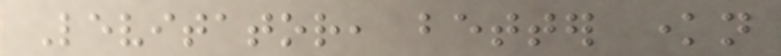Levitator, better known
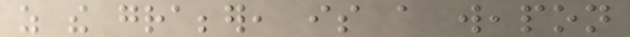as the grabber, is a weapon
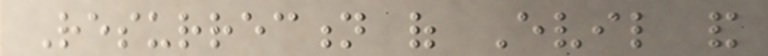Resurrection of Evil and
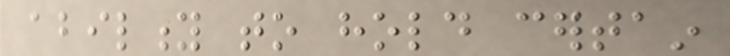ability to hold certain
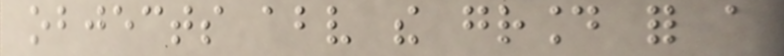objects above the ground for a
